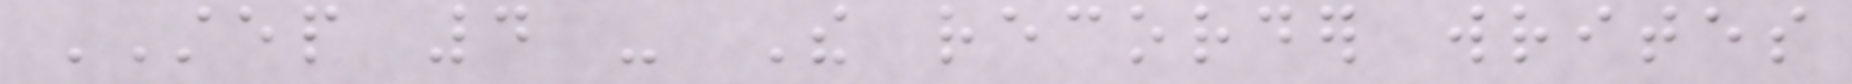STEP 4 - The recorder writes
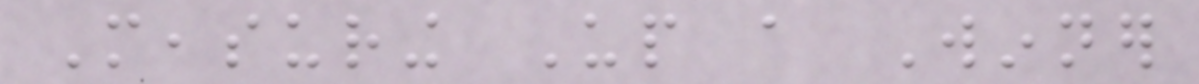Measuring Up a Winner
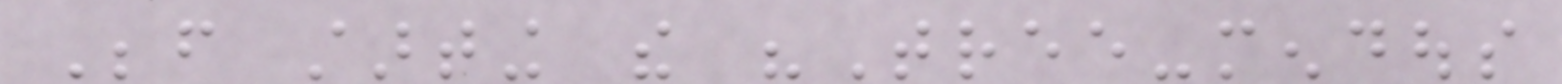Before starting the "Tree-mendous
